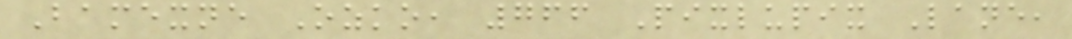Bamexne Ozko, 766 Pixlupix Lane,
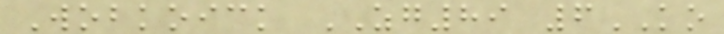Wobkoick ZG89 6KO
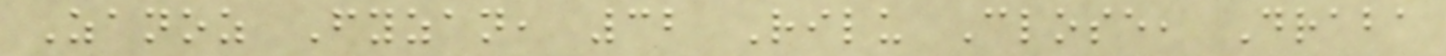Zanoz Fyzan, 32 Rilu Close, Draba
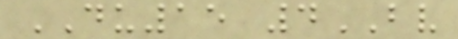DU15 4BV
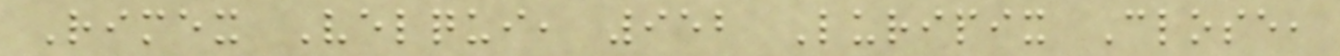Rimex Velqui, 952 Luripix Close,
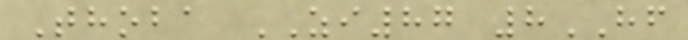Thoba ZI87 8HF
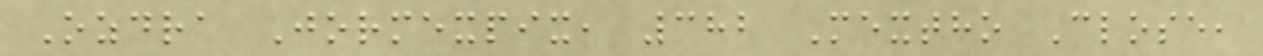Ozdra Jormexpix, 382 Mextho Close,
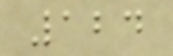124
